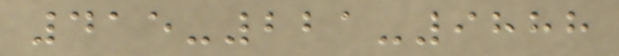415-221-9888
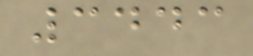3443
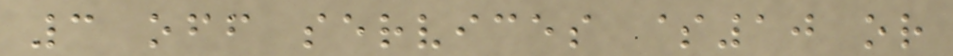3 off services $10 or
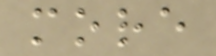more
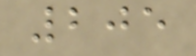205
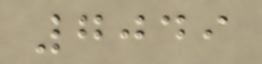7049
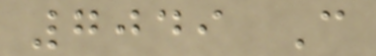7049 C
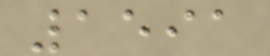1591
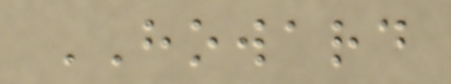HOWARD
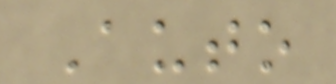Auto
